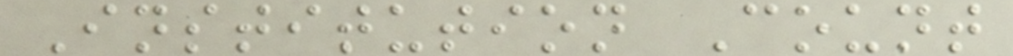Institution Count
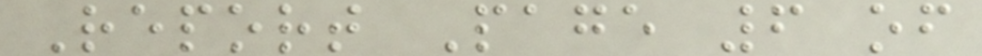Report Page 6 of
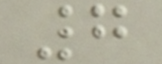7
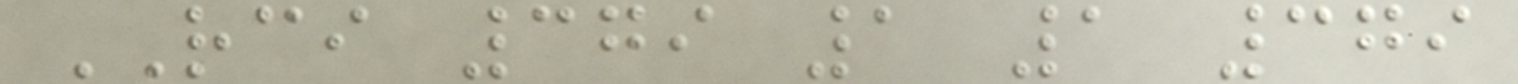RCI 379 1 1 379
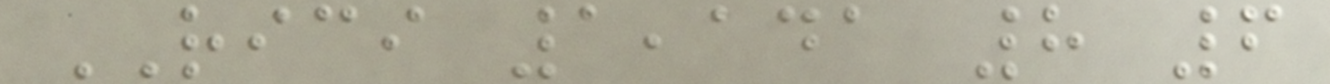RICI 1,141 8 6
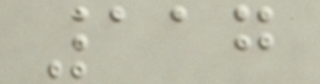117
